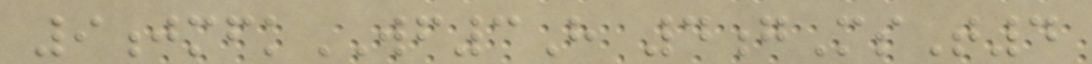9jmfkWF3H 4gMsT4
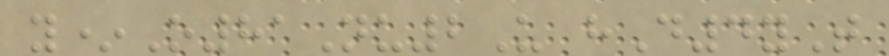y*O81Nu2U hD4yT
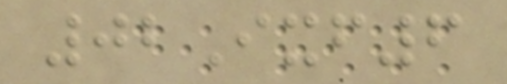02Ixf6
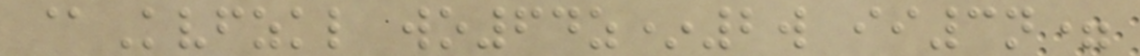@Kvfzkl wo64z*2w ii3n=
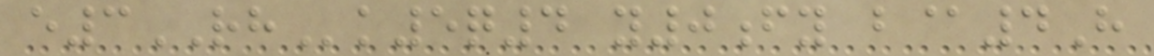e3RHk5q4 y0fy b@4H
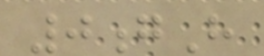0gH
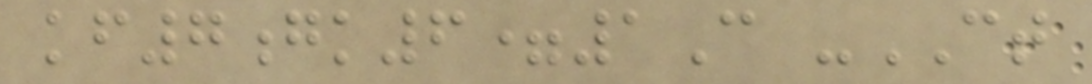kf7gk6=1C -CT
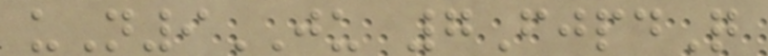uN9JU 7FjpdQ
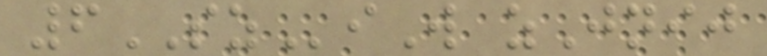6SZiW zJnij
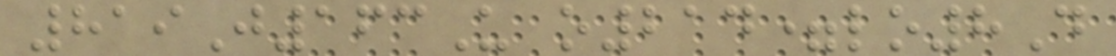819J163U o214=lo8D
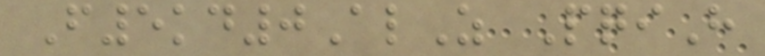F5kd0AlZ PqiH
